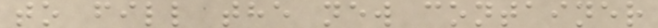to fill the new container
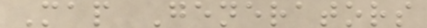Map Generators
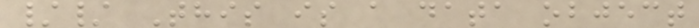// This is a data object
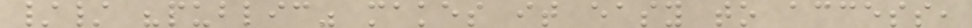// "public" makes it easy to access,
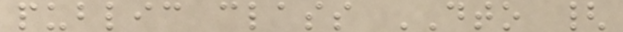public class DTO {
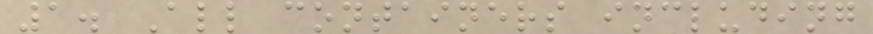1. All containers including
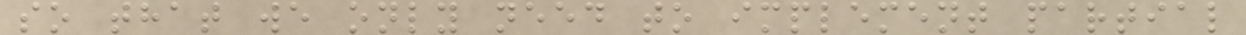so that we only need to implement partial
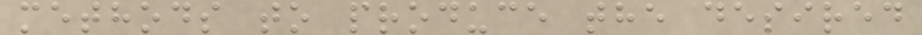methods to produce the desired
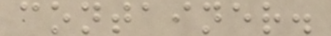container.
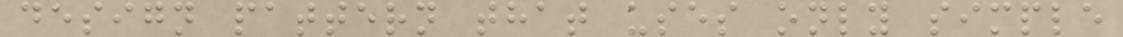design pattern that uses only simple
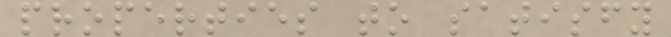properties to satisfy
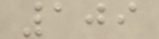109
